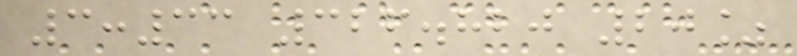3:33 326.820 20%
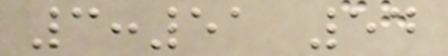3:51 54
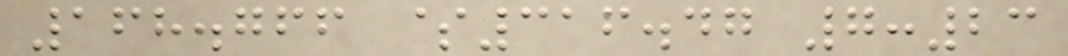168.766 $316.47 7:23
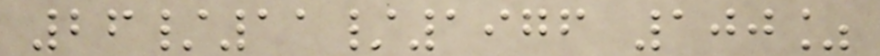26/11/1976 100%
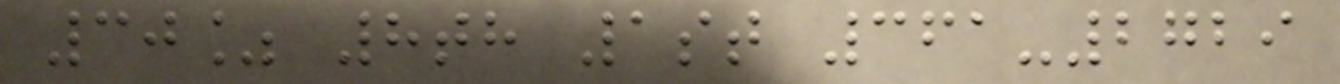30% 8th 1st 361-2729
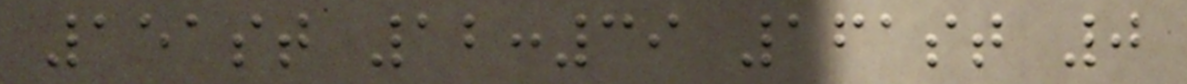151st 12:39 161st 0
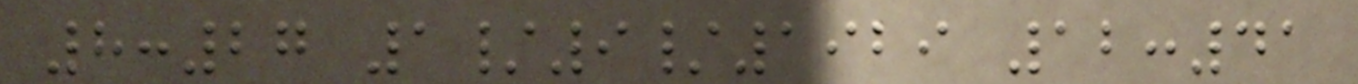8:27 1/9/1929 12:41
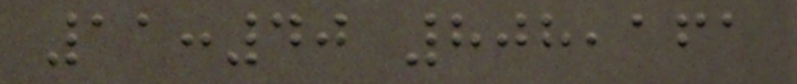11:40 808,161
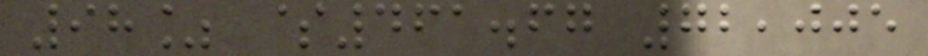98% $461.67 72,005
